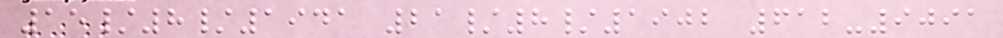15/8/1941 21/8/1902 612-9091
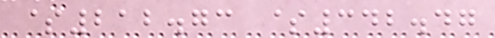$212.73 $342.47
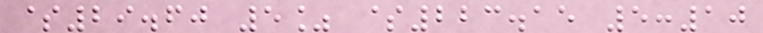$29.60 5% $223.15 5:10
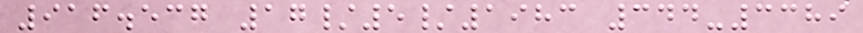916.537 17/5/1983 344-3389
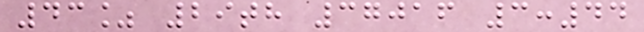43% 29th 37016 3:44
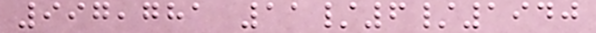997,781 11/6/1940
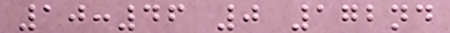10:46 0 172nd
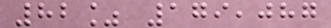82% 179,087
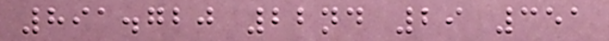891.720 22nd 29 351
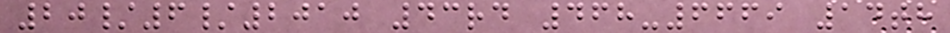20/6/2010 43rd 468-6669 14th
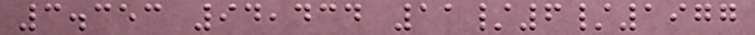3.353 94,434 11/6/1977
